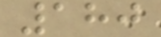180
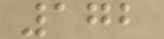172
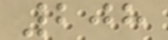208
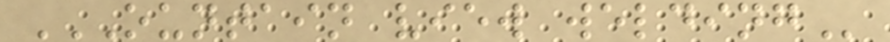OUNTAIN VIEW WELDING
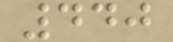440
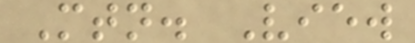Mtn. View
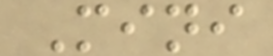Mini
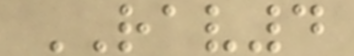RAV4
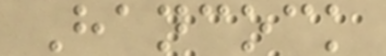Hancock
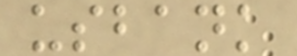usbank
